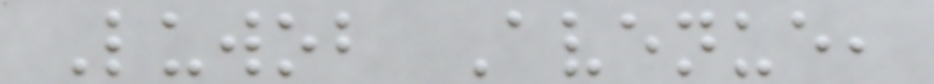Luwob Avenue,
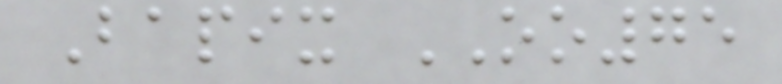Bapix OO75
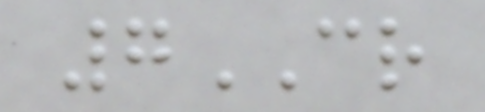7CR
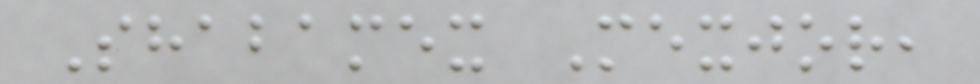Shabamex Mexjor,
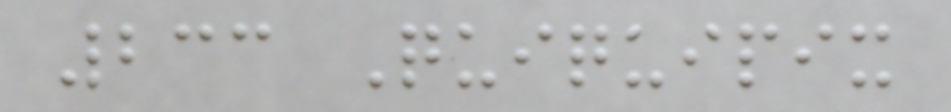233 Quiquipix
